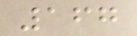167
